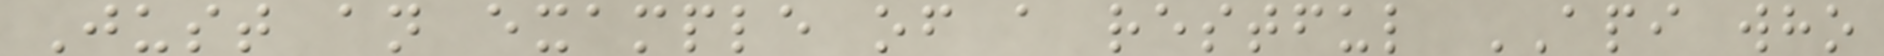Just an example of a restful API who
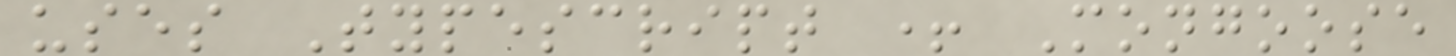uses Typescript + Mongoose
